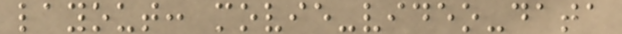layout: movie-video-data
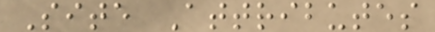Site Attributes
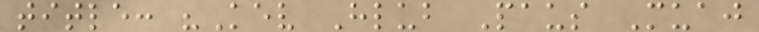title: "Kev Hlub Paus Muaj
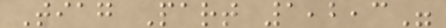Tiag Part 1,2,3"
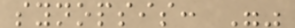synopsis: ""
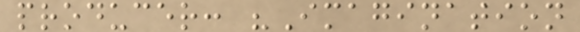producer: "Imagination
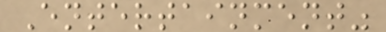Entertainment"
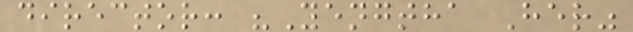director: "Yengtha Her"
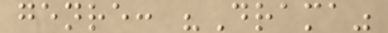genre: "Drama"
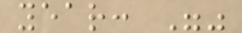year: ""
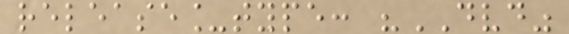release_type: "DVD"
